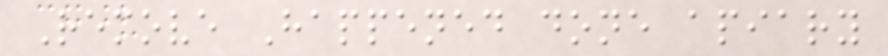Remove Happened done apiary
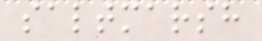saltmarsh
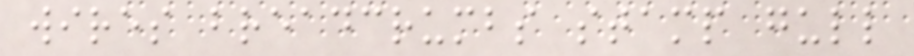wires breadcrumbs stamp gull
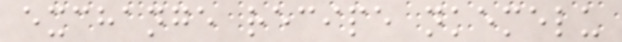exchange recipe nkemelu
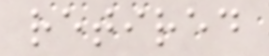retired
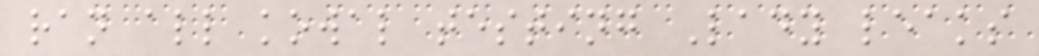ran all kowal testing Lady leaks
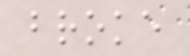broke
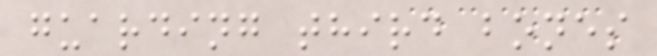guarding third bones
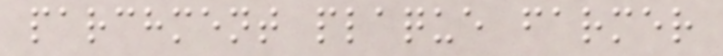parchment plaque farmer
